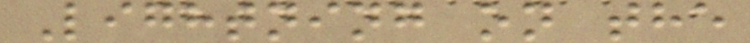Lightning on the
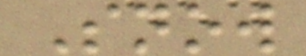Snow
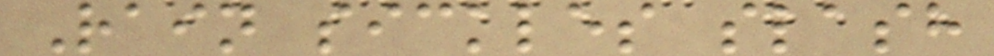Rain sickles slash
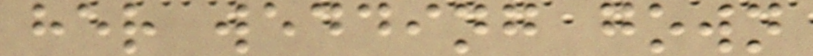her wedding gown
